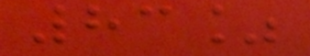83%
